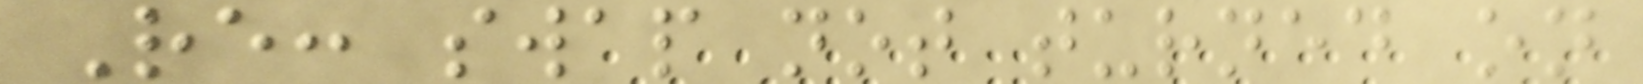Re: swap not turned on
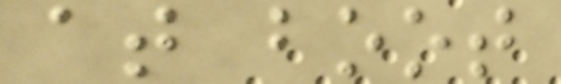at boot
